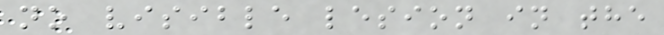no visible lesion in the
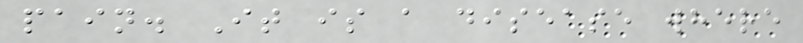pain. It is a disease where
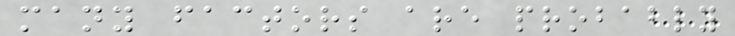many factors are probably
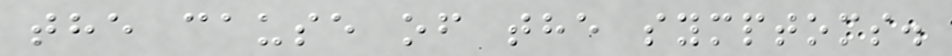the cause of the symptoms.
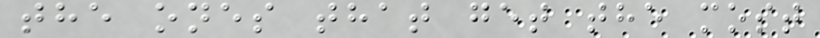the ones that get the most
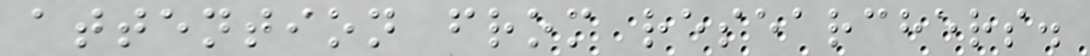attention from researchers.
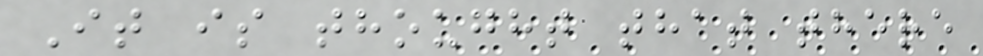It is thought that there
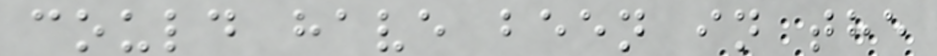could have been in the
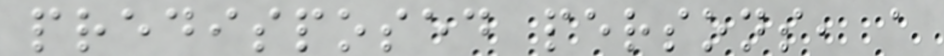predisposed persons, a
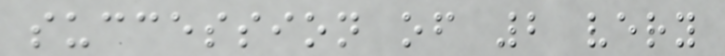succession of 2 very
